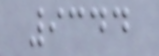9344
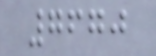7670
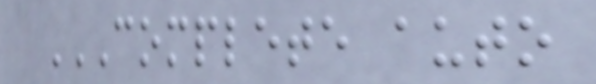COMPLETE AUTO
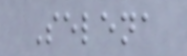Selena
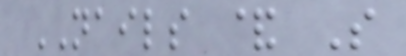NAILS & S
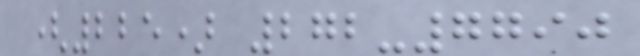(225) 272-7790
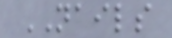NAILS
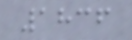1836
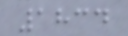1834
